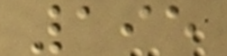195
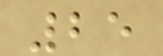25
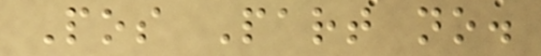Pos Part no.
